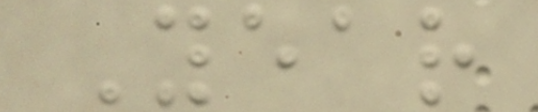Year
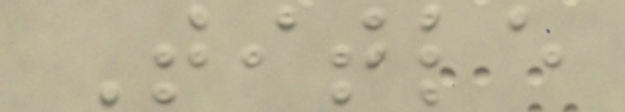Title
